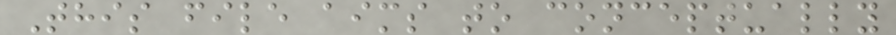This file aims to conceptually
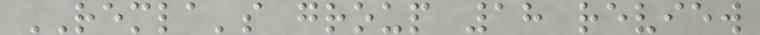REMLA's group 18 review
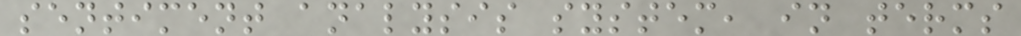sentiment analysis system, in terms
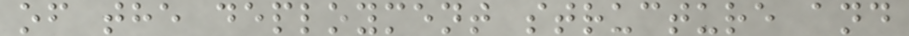of the deployment structure and
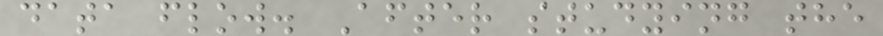data flow. After studying the
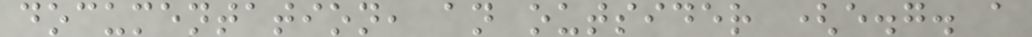documentation, an outsider (e.g. a
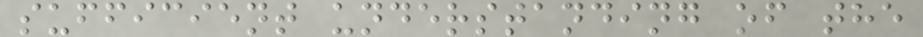sufficient understanding of the
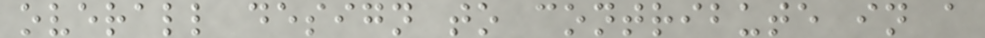overall design to contribute in a
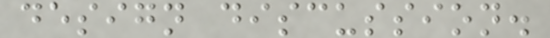design discussion.
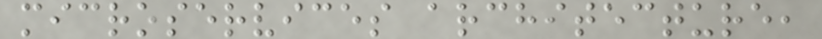microservices architecture,
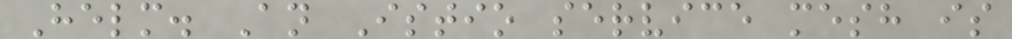Helm. An Istio service mesh is
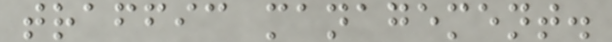traffic management.
